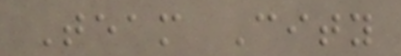Team City
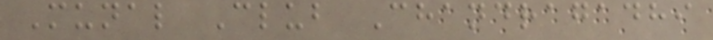Munal Club Chandragadhi
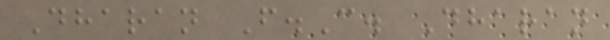Dharan F.C. Dharan
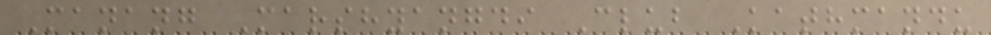Manang Marshyangdi Club Kathmandu
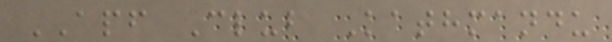APF Club Kathmandu
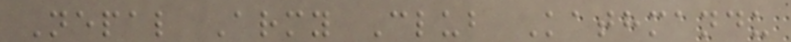Nepal Army Club Kathmandu
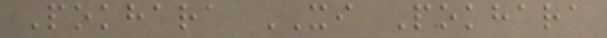Pokhara XI Pokhara
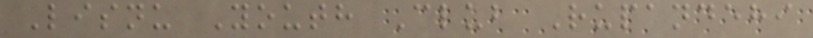Lisnu Youth Club Rupandehi
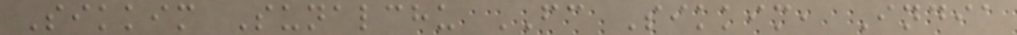Sikkim Sunalchu FC Sikkim, India
